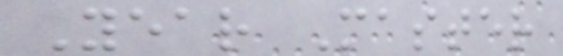Year Master
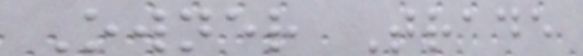Owner Trade
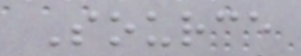Source
